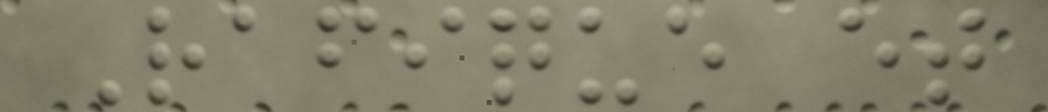Rafique et
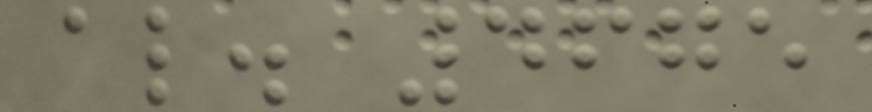al. 4675
